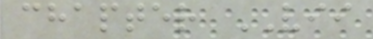chapter VII
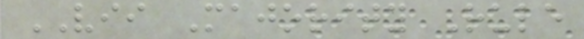VII Majority Rule
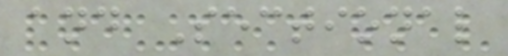and Sectional
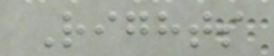Rights
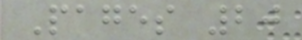Pages 20
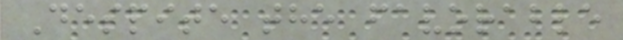Despite the favorable
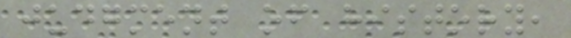judgment of history,
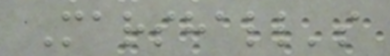Marshall's
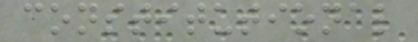constitutional
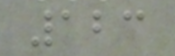123
